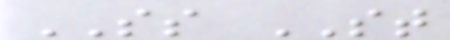SS ST
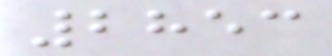2853
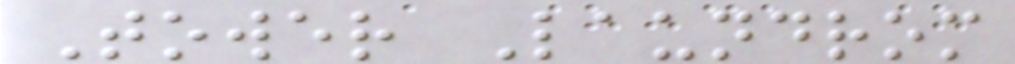Tower Laundrom
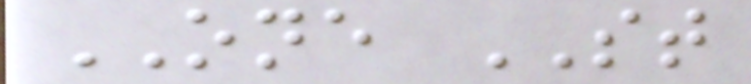ONE ST
